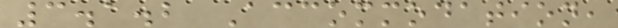3.1.2 Accommodation,
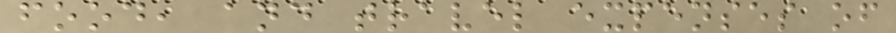food, and travel expenses of
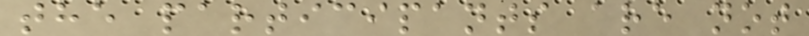the participants are not
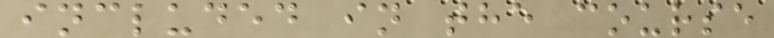included in the course
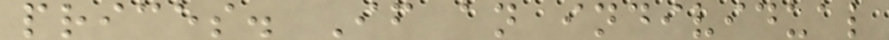prices. If an individual
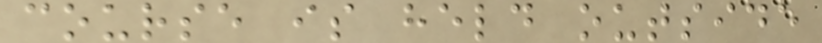course is held outside
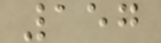157
